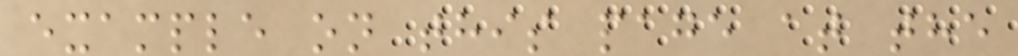example on this page at the
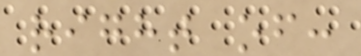right of:
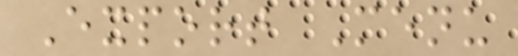Export Menu
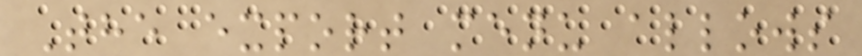The export menu allows
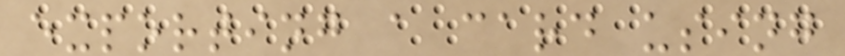exporting a card using
